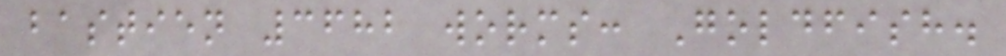bastien 3682 worms: Goldfish.
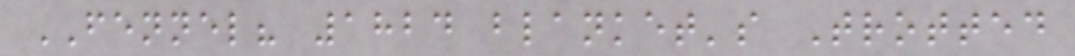FENNEL? 1824 blanket's Trotted
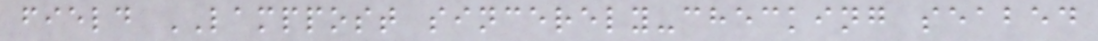field LAMPPOST sincerely-checking seabed
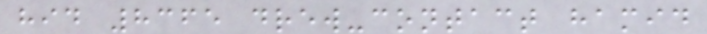hid 8365 drew-contact hamid
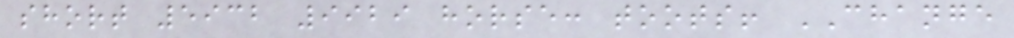short 5932 9929 horse: toots! CHANGE
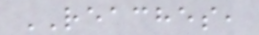REACHES,
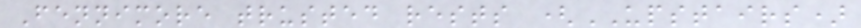Fennimore trusted rests (UPSTAIRS)
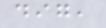dig,
